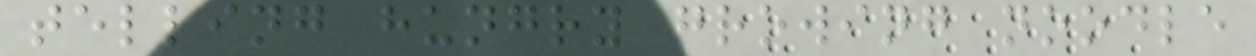telling hungry growing noodle
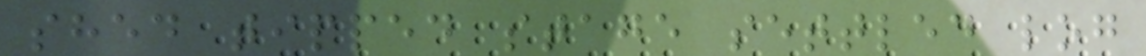shed tipped stage settled log
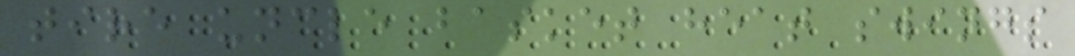tire uncle basket heat swings
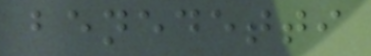benedetti
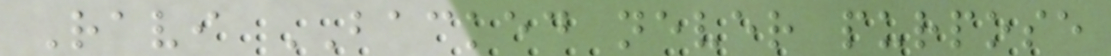Ravi BACKED never purpose
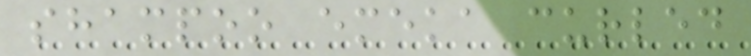shampoo emeka curled
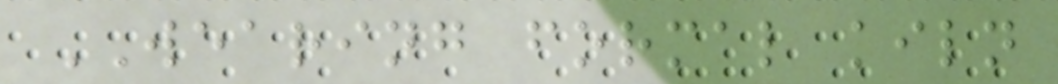WEARING formal kiln
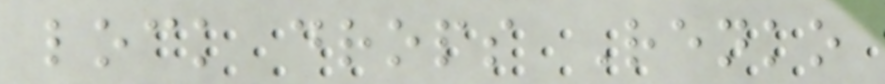lock drops Renko
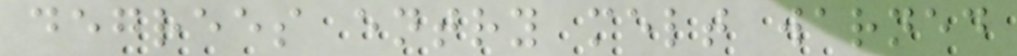degrees entry melt warned
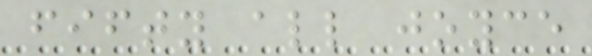fifty all joyce
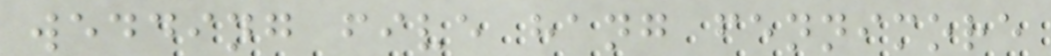wedding five hang fennimore
